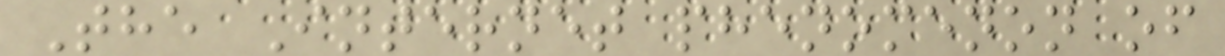The Internet phenomenon of
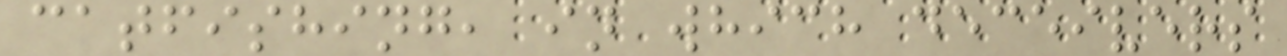catfishing, in which deceivers
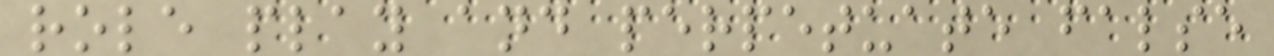role play and perpetuate false
